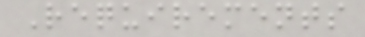Requirements
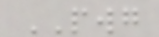PWG
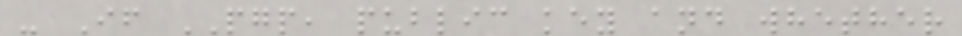- If PGP, public key and whether
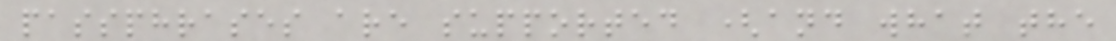passphrases are supported (and what the
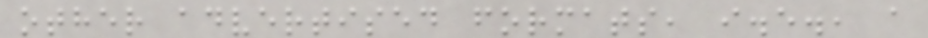other advertised formats, i.e., a
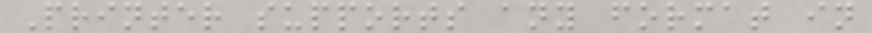Printer supports any format in
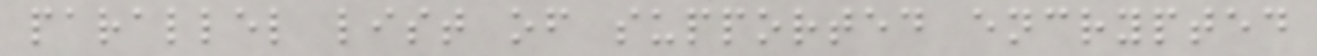parallel list of supported encrypted
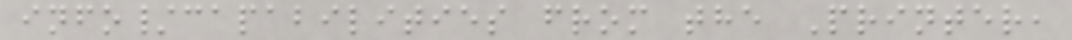info/capabilities from the Printer,
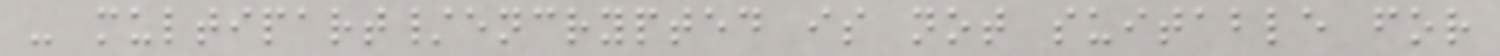- multipart/encrypted is not suitable for
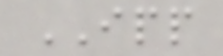IPP
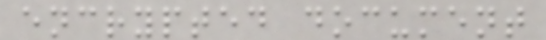encrypted document
